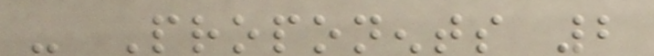- Proponents 2
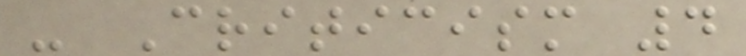- Criticism 4
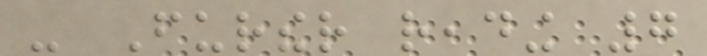- Further reading 7
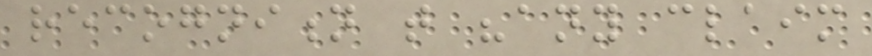recognition that "any claim
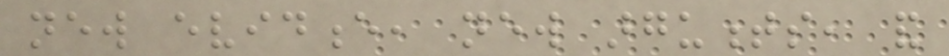new evidence, new arguments, and
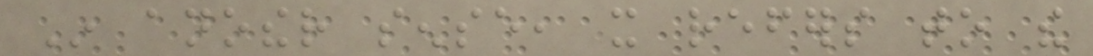In another sense, it refers to the
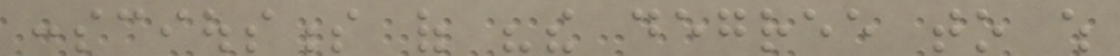consciousness of "the degree to which
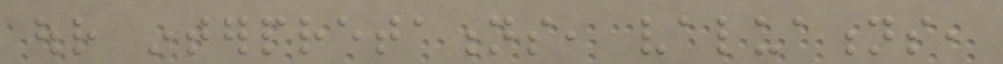our interpretations, valuations,
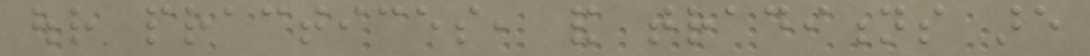our practices, and traditions are
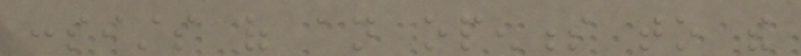consists of an openness to the
